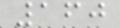160
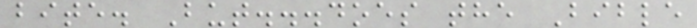bite. But...does the Bible
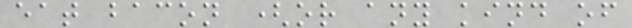eat bacon (or any kind of
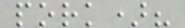pork)?
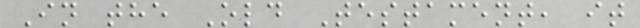In the Old Testament, it
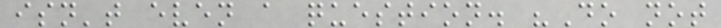isn't even a question. "Do not
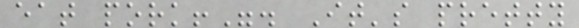eat pork!". It's pretty
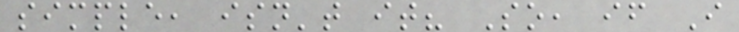simple, isn't it? So, if I
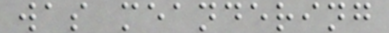was meandering
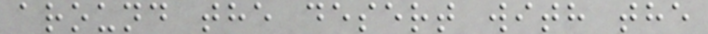around the desert with the
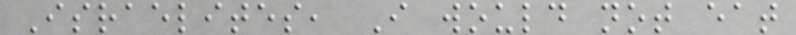Israelites, I would not eat
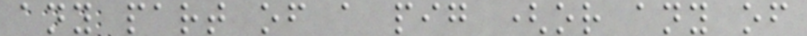any part of a pig (or any of
